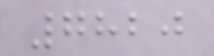7820
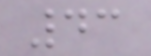43
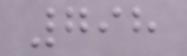798
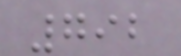792
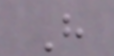H
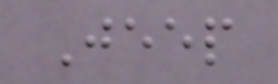Jeep
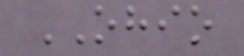OHIO
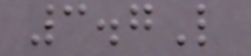3.7L
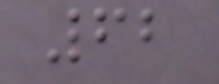62
